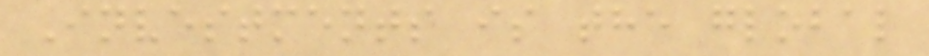Investments is the global
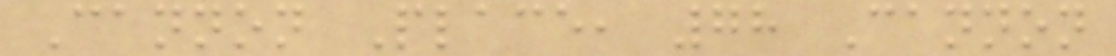Cannon Place, 78 Cannon
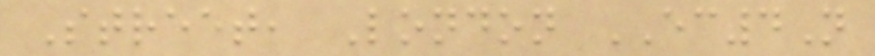Street, London EC4N
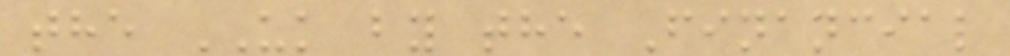the UK by the Financial
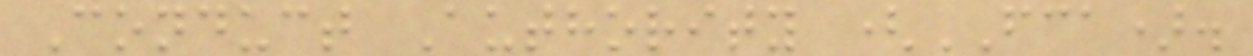Conduct Authority (FCA).
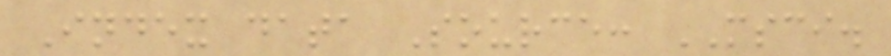Index data Source: MSCI.
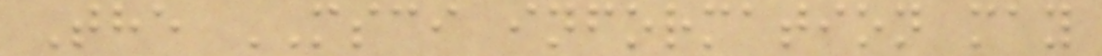The MSCI information may
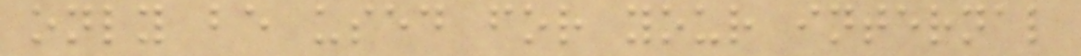only be used for your internal
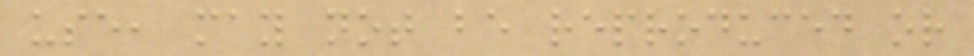use, may not be reproduced or
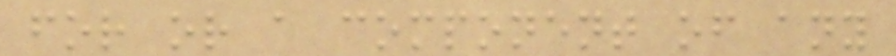for or a component of any
